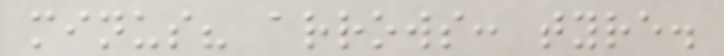minus? arrows: tyre.
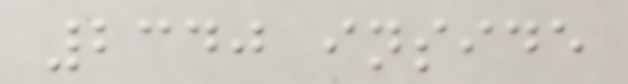2340 inside
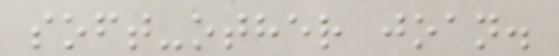soft-other joan.
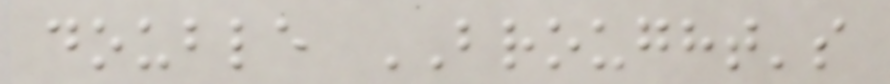double BROUGHT's
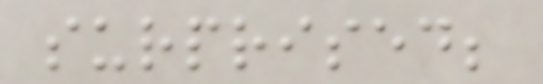surprised;
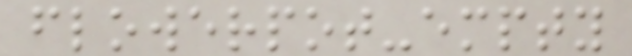flowerpot-empty
